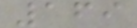169
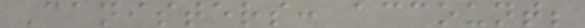Canisters: account;
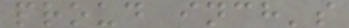proud inch's
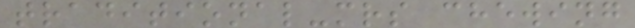traditional-mrs chewing
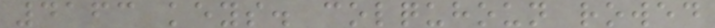4163 keys. colquhoun rowed
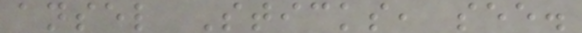ansel Sticks, see.
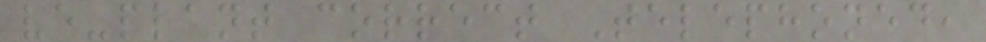ve-plant correct Telephoned,
